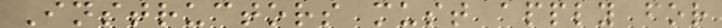Instructors must apply for
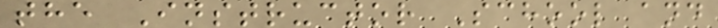the Instructor School and
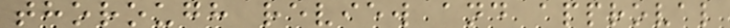thorough review and approval
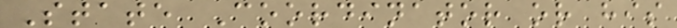State Coordinator or his
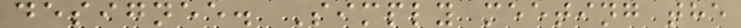designee. Simply meeting the
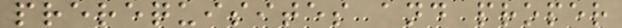prerequisites and proper
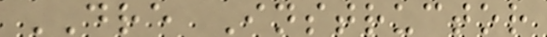DRE Instructor
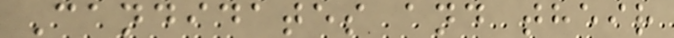Candidates and their
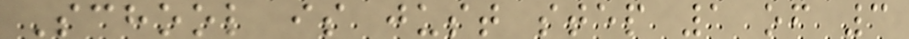School is just step 1 of 3
